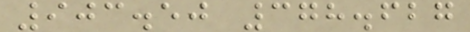903.50 378.627
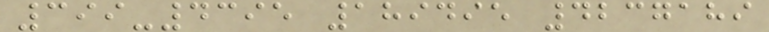399-4395 189495 4237189
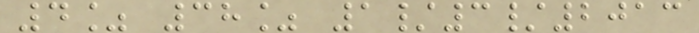4% 38% 1/3/2013
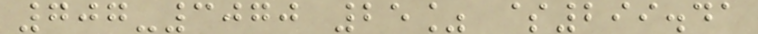707-3070 25% $299.41
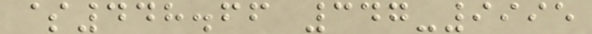$448.66 347-9995
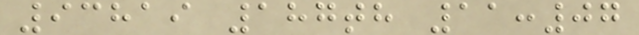93819 187th 11:07
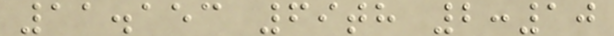11.153 69th 2:10
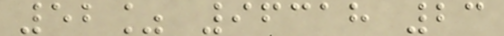52% 96318 23
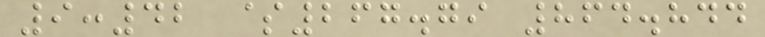9:42 $267.79 864.844
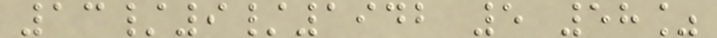13/9/1942 5 58%
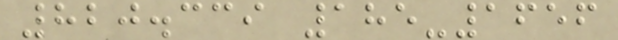820.339 185-1656
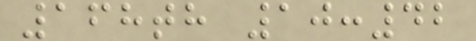168th 10:42
